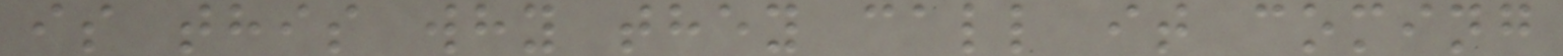is this why they call it coming
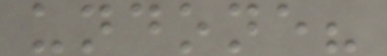undone?
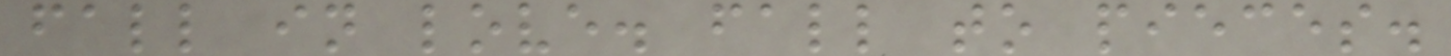fall in love. fall to pieces.
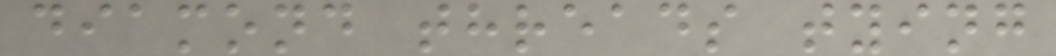diamond threads tying
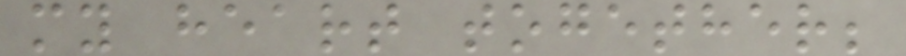my heart together;
